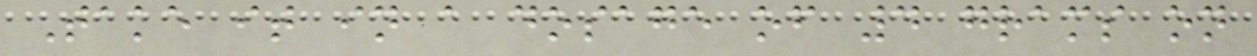Take it in a dosage of 4 grams on
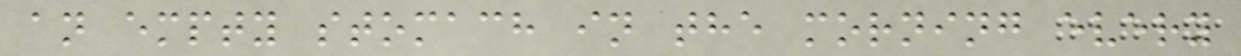an empty stomach in the morning every
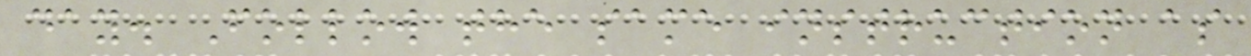day. Follow the same instruction as
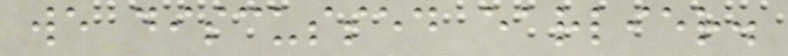we discussed earlier.
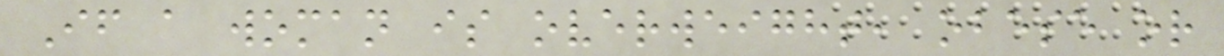If a woman is overweight, obese or
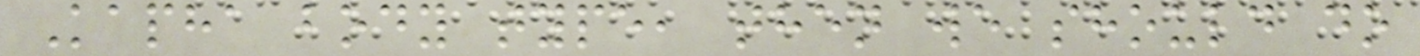Kapha body type, then we should do
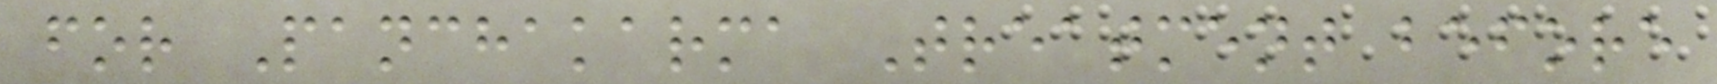for Panchakarma Treatment before
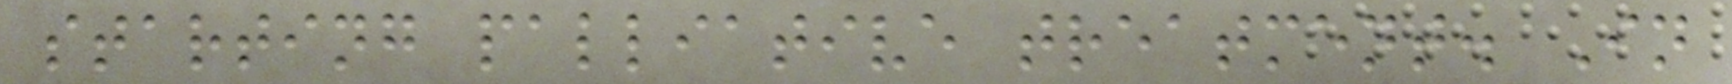starting palliative treatment. In
